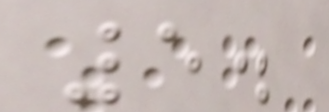5.
